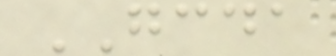GCDA
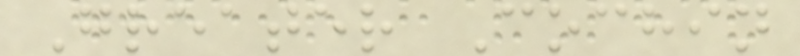Greater Cochin
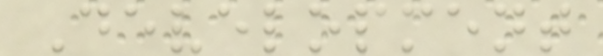Development
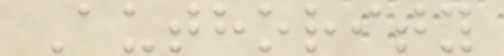Authority
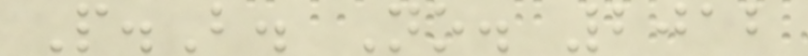P.B. No. 2012
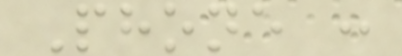Phone :
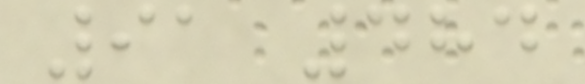91 484
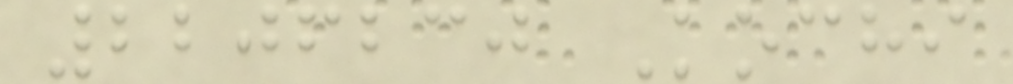2206230 Kochi
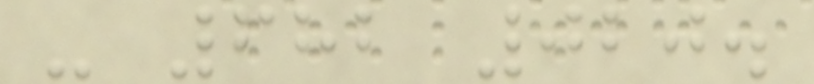- 682 020.
